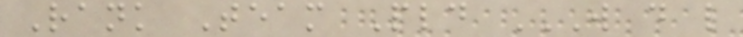Rank Team Pld W D L
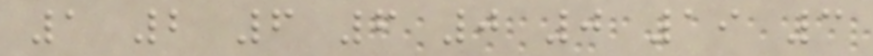1 2 6 6 0 0 19 3
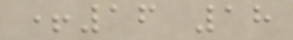+16 18
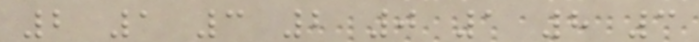2 1 3 2 0 1 8 3
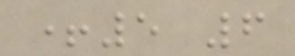+5 6
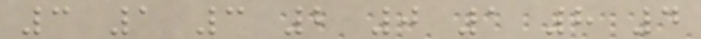3 1 3 2 0 1 8 4
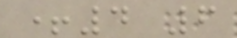+4 6
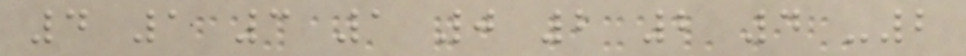4 1 3 1 0 2 2 4 -2
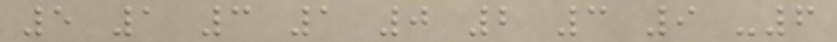5 1 3 1 0 2 3 9 -6
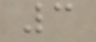3
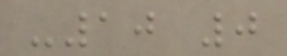-10 0
